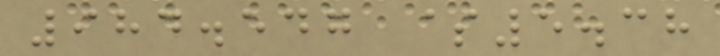984.547 $5.38
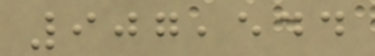907,544
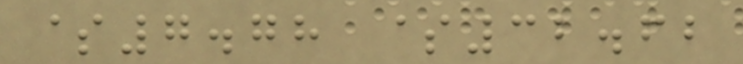$7.78 $32.62
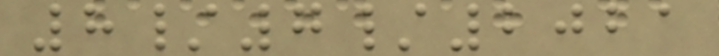8/7/2021
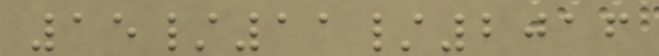15/11/2016
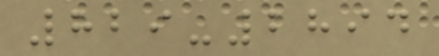829-2894
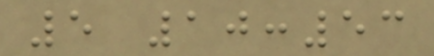5 10:53
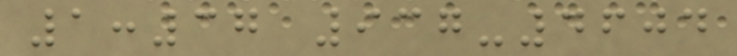1:37 937-4604
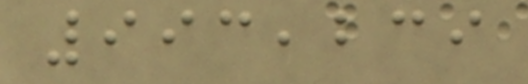993,239
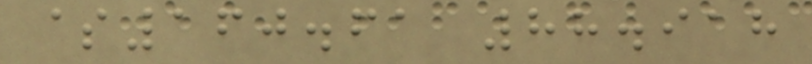$160.61 88.918
